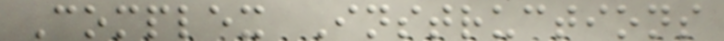Complex Instructions
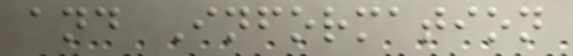and Information
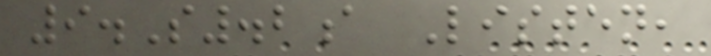9.S.2a Listen,
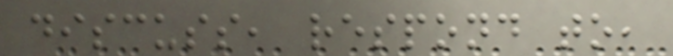discuss, respond to,
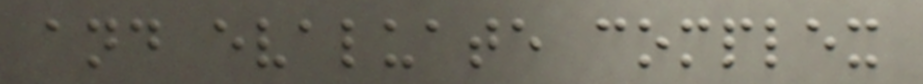and evaluate complex
